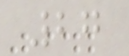27
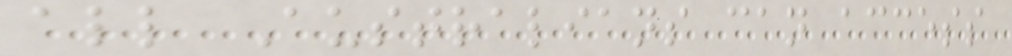all Australians can access
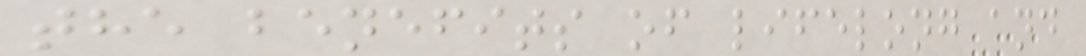the benefits of lifelong and
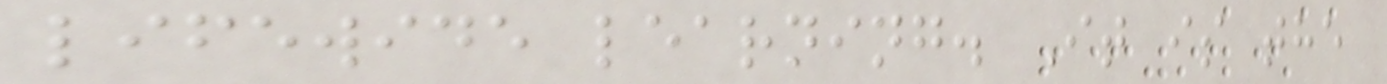lifewide learning. It is the
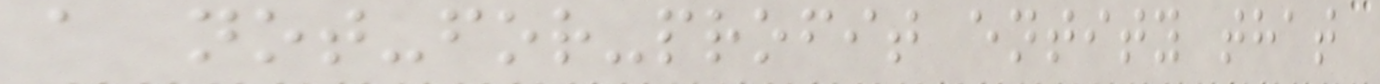a not-for-profit entity that
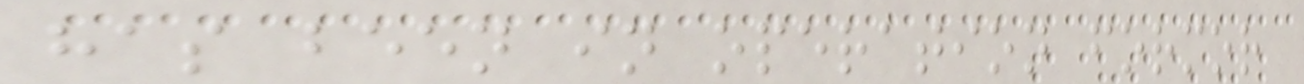has been in operation formor
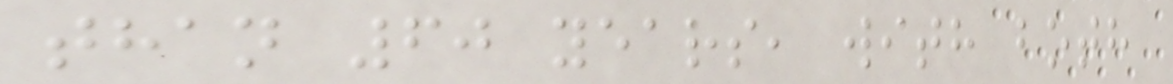than 60 years, with both
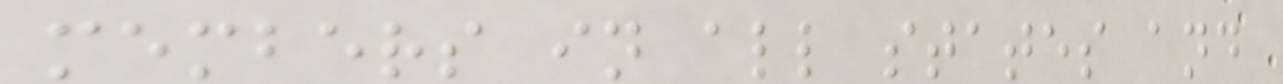members in all states and
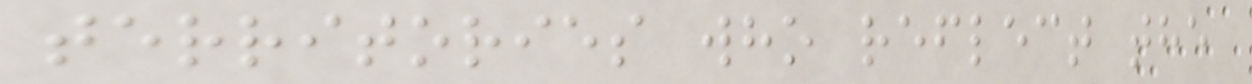territories who reflect the
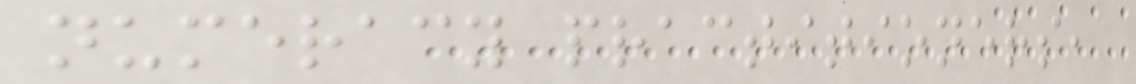numeracy practitioners,
